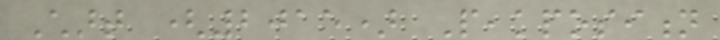Chart (2015) Peakposition
